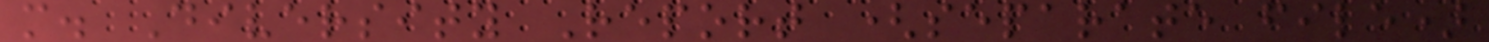m. Diversity Report (separate file)
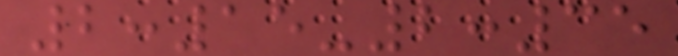2:15-2:35
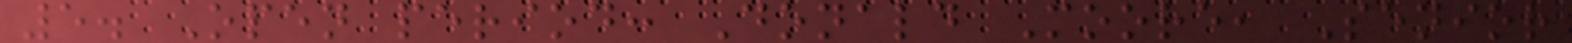5. Open period: Donald Moore, Senior
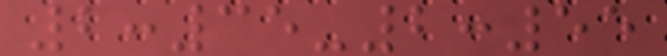2:35-2:55
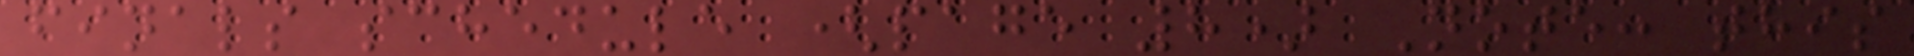finals schedule (page 8) Note: this
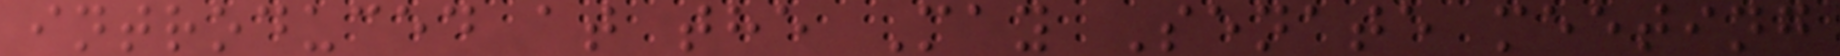introduced at the May Senate meeting
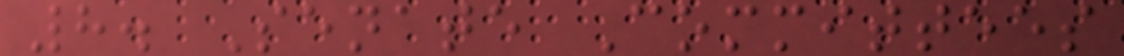8. Senate Committees
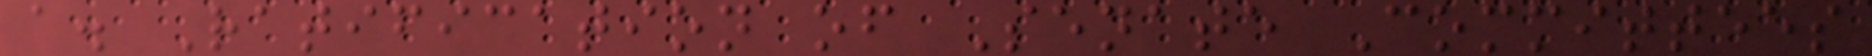a. Ratification of Senate Committees
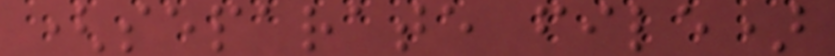(separate file)
